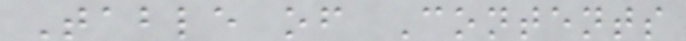Table of Contents
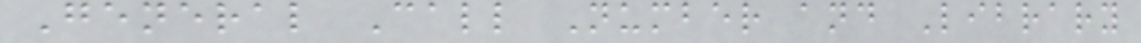General Call Number and Library
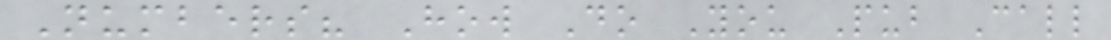Numbers? How Do You Pub Call
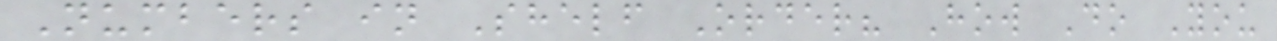Numbers in Shelf Order? How Do You
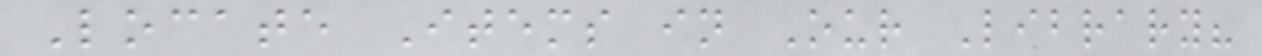Locate Items in Our Library?
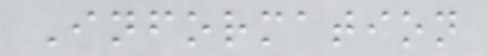Information
